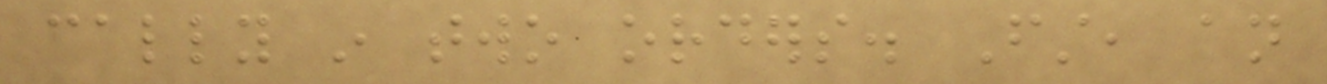cally in two orders. First, an
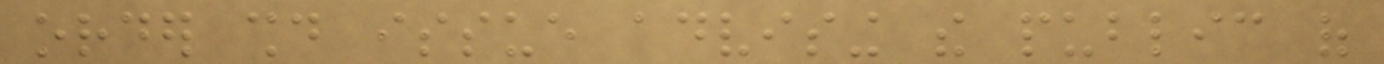order should issue advising the public of
